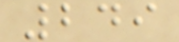249
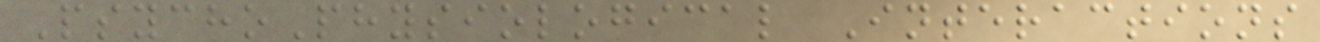PsychoPhysiological Interactions
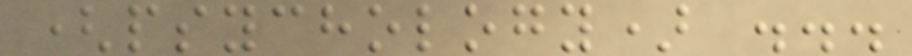(psychology) ...
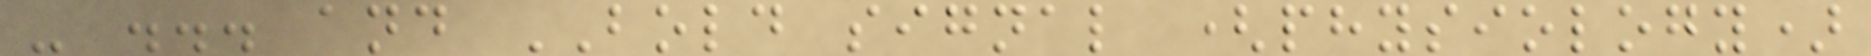- ... and BOLD signal (physiology)
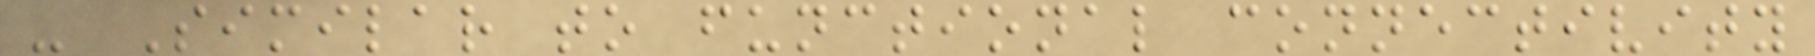- Similar to functional connectivity
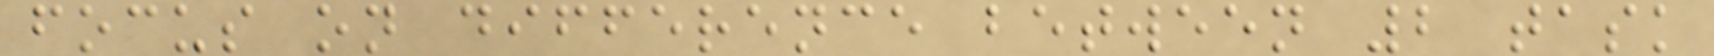focus on difference between 2 task
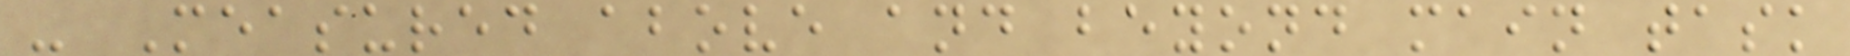- Measured above and beyond main task
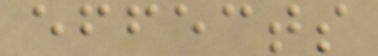effects
